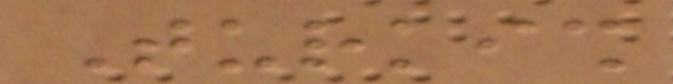Turkish
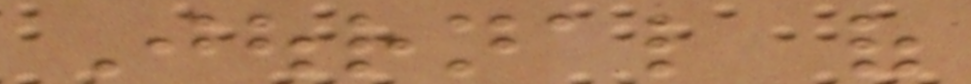Journal of
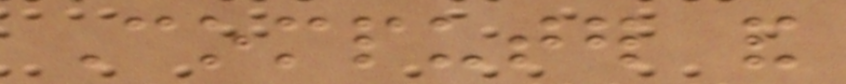Computer and
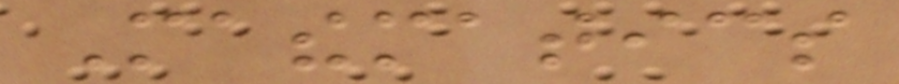Mathematics
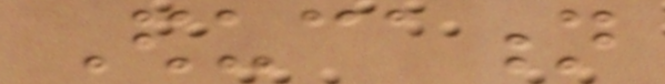Education
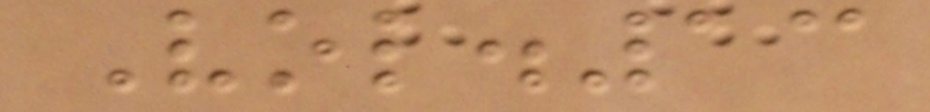Vol.13
